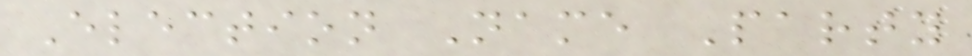Election Name Party
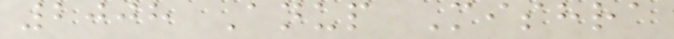2008 Anup Mishra
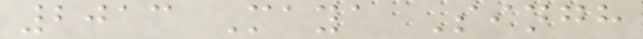2013 Maya Singh
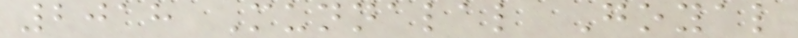2018 Munnalal Goyal
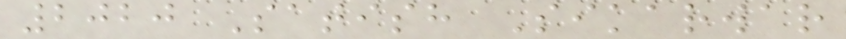2020 Satish Sikarwar
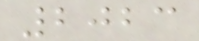2023
